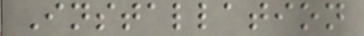Installation
